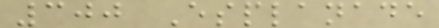300 Esplanade
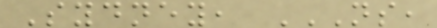Sydney, NS,
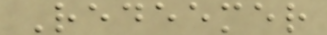Redeemer
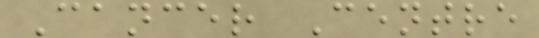Cancer Centre
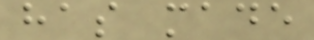has made
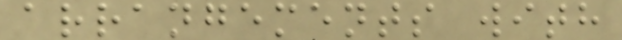arrangements with
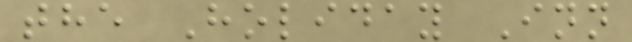the Holiday Inn
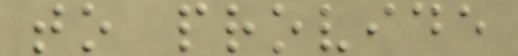to provide
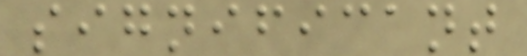significant
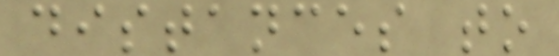distances to
